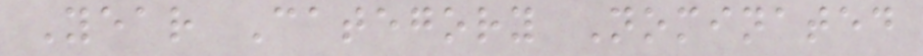Year Category Nominated
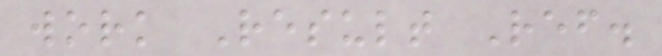work Result Ref.
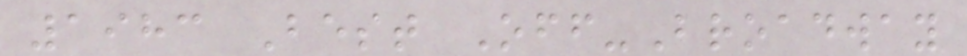1983 Best Off-Broadway
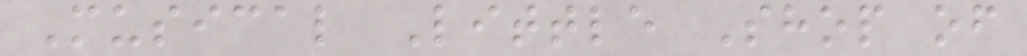Musical Little Shop of
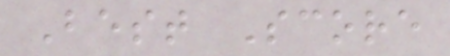Best Score
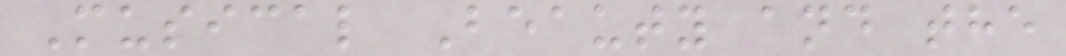Musical Beauty and the
